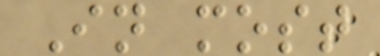In most
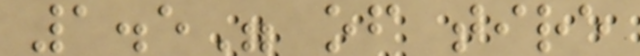1.5" of tire
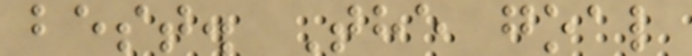best. The goal
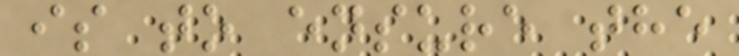is to ensure the
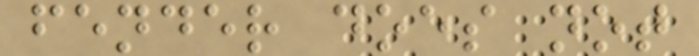fender does not
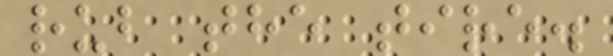rub the tire.
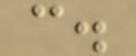c.
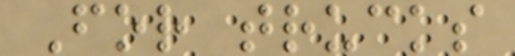For trucks
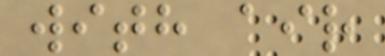with air
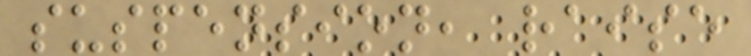suspension, raise
